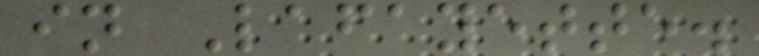in Lafayette.
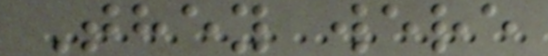They were
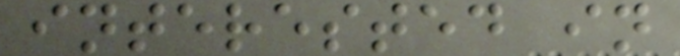interested in
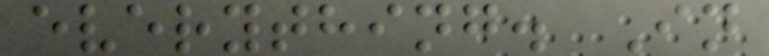everything. In
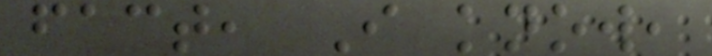fact, I know,
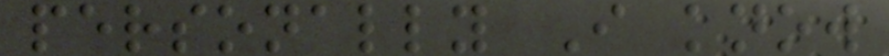personally I know
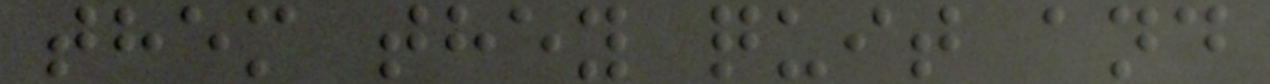them they quit and
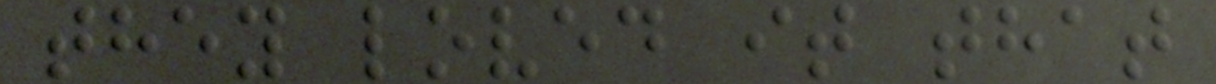they loved it that
